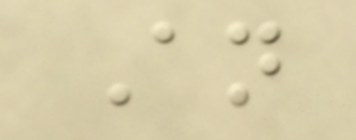An
